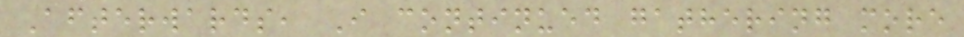Afterwards, I continued gathering more
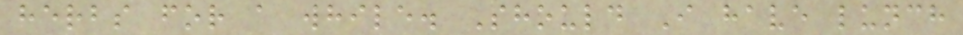herbs for a while. Should I have lunch
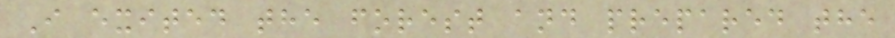I exited the forest and prepared the
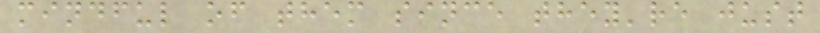mindful of them since they're just
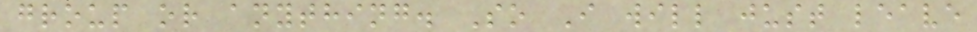group or anything. So I will just leave
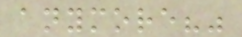anymore?"
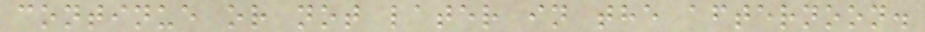continue or not later in the afternoon.
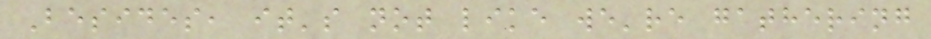Besides, it's not like we're gathering
